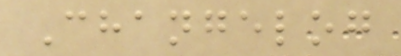Changelog
